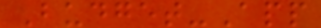Budget-App
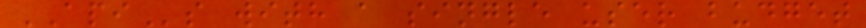APIs with a single user budget
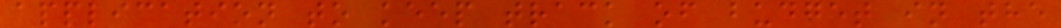application to keep track of budget in the
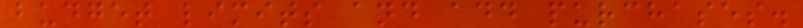budget limits and add purchases.
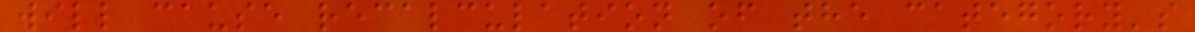will cause recalculation of the category's
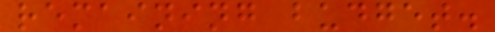remaining budget.
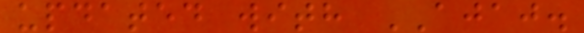updated with AJAJ.
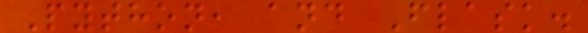Python, and Flask.
